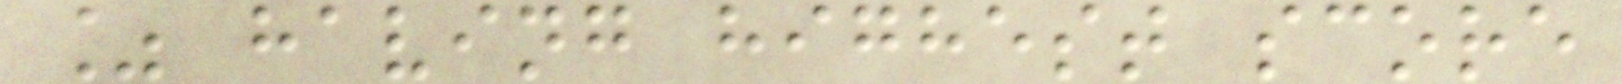% having highest score
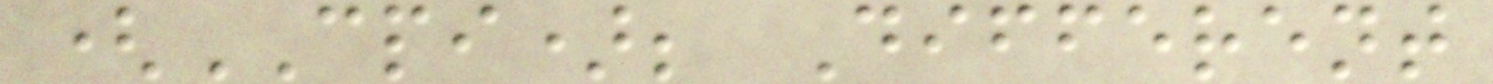(CPI); Different
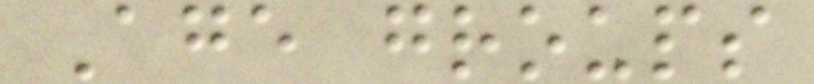Age groups
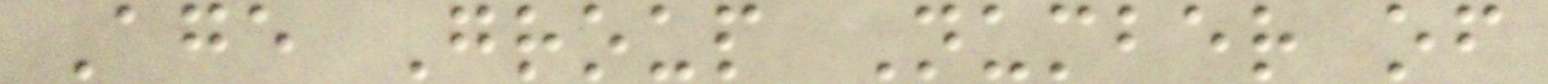Age Group Number of
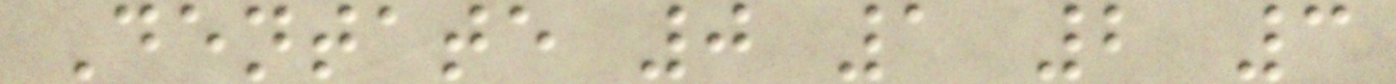Dentate 0 1 2 3
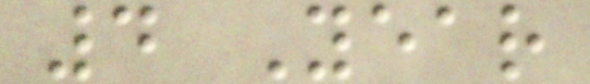4 Year
